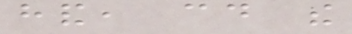hand, could the
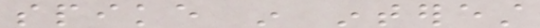spike in interest
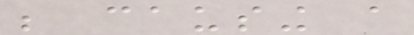be causing a
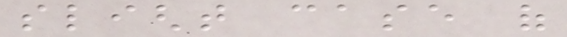slight case of
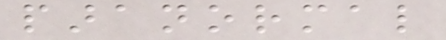paranormal
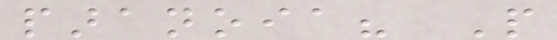paranoia? People
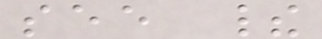see their
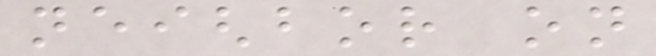neighbor on
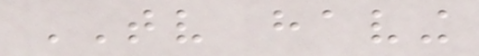TV having
